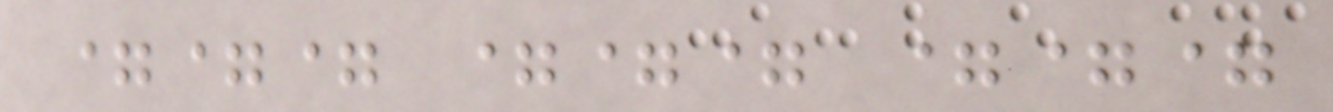=== === ===
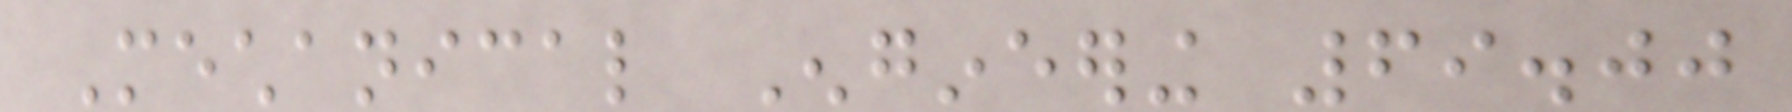Mechanical Engineering 69.00
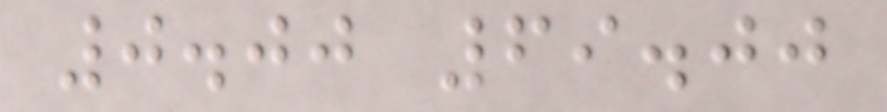0.00 69.00
